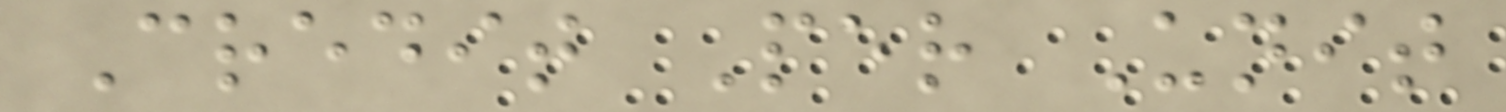Credit Per Unit
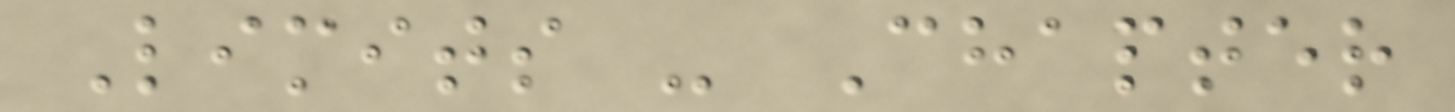Limits - Chapter
